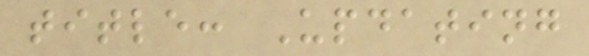title: Updating
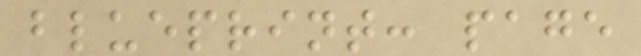blueprint: page
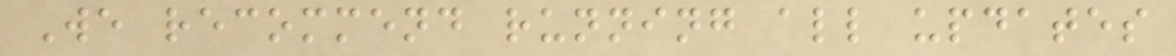We recommend running all updates
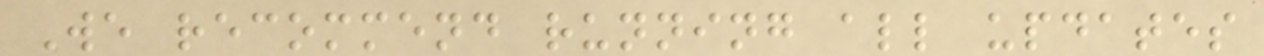We recommend running all updates
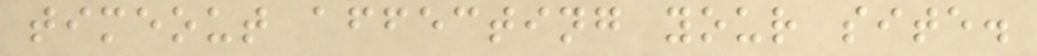timeout affecting your site.
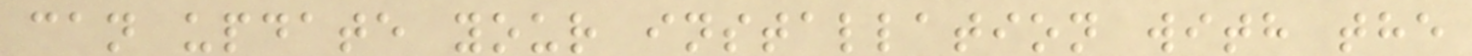can update your installation with the
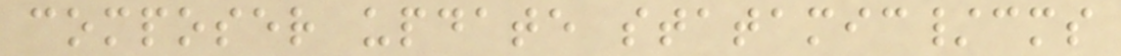composer update statamic/cms
